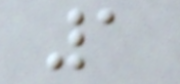1
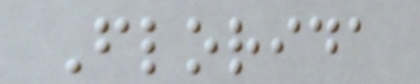Florida
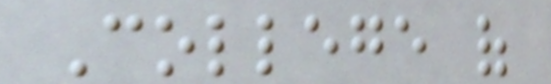College of
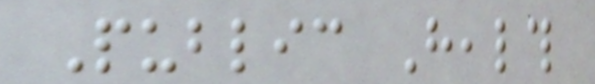Public Health
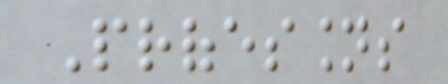Professions
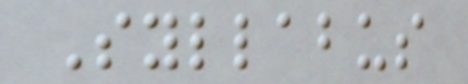Syllabus
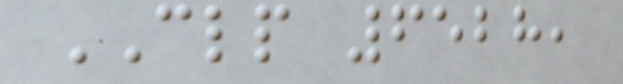CLP 6528,
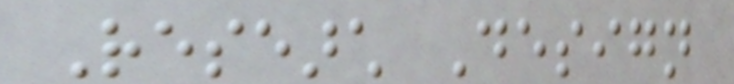Research Design
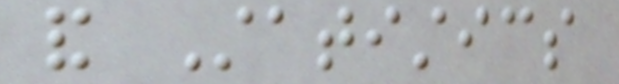and Statistics
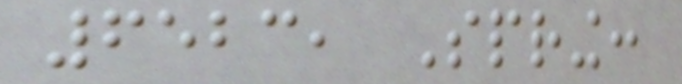6523, Spring:
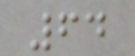64
